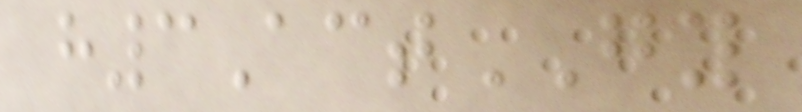h3ActGY
